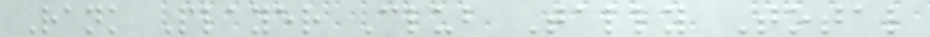Rank Player Club Tally Total
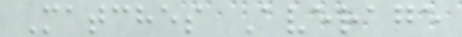Matches Average
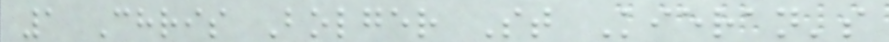1 Chris Bolger St Kieran's
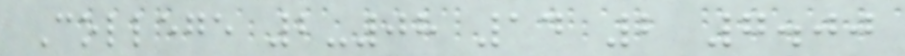College 2-08 14 2 7.00
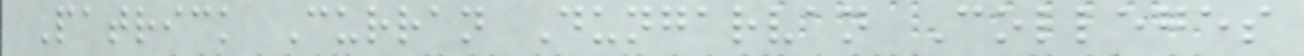Patrick Curran Dungarvan Colleges
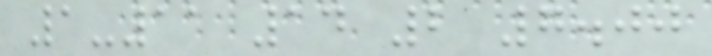1-11 14 2 7.00
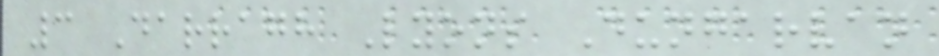3 Darragh Lyons Dungarvan
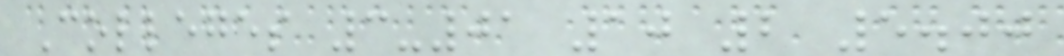Colleges 3-01 10 2 5.00
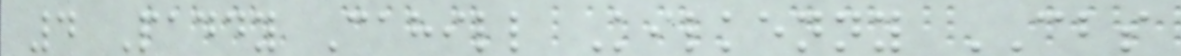4 Paddy Cahill Kilkenny CBS
